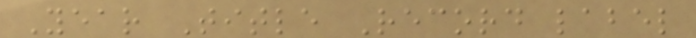Year Title Record label
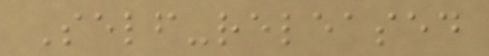Self-released
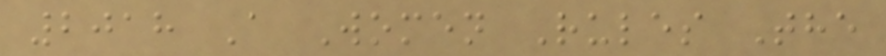2018 A Women Rules The
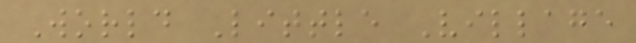World Little Village
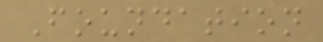Foundation
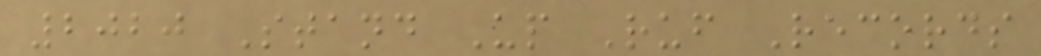2020 Stand Up Ruf Records
